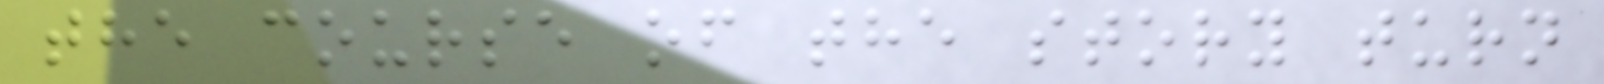the course of the story turn
